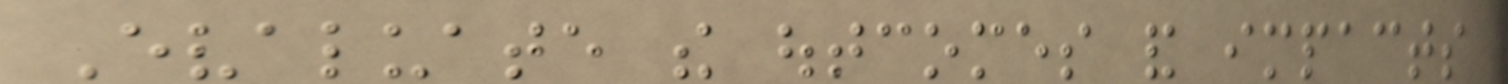Evaluate the outcomes and impacts
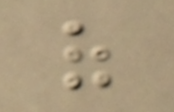of
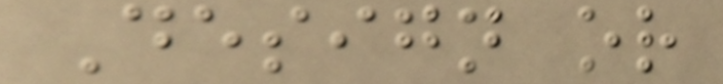Design or
